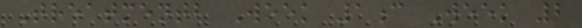Treatmentb Week 1c Week 2
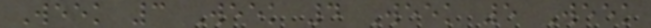Week 3 Week 4 Week 5 Week
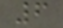6
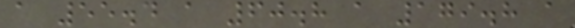a 55.4 a 60.8 a 179.8 a
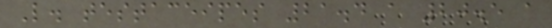L. testaceipes 21.4 a 20.5 a
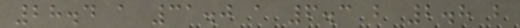28.4 a 31.0 a 6.3 b 2.8 b
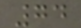74
